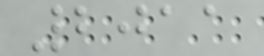2011
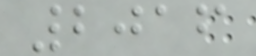2016
